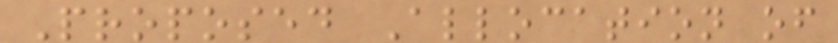Proposed Allocation of
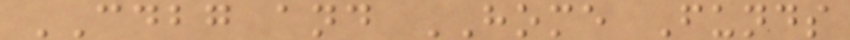CDBG and HOME Funds
